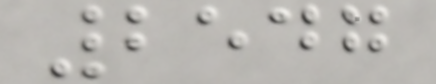2547
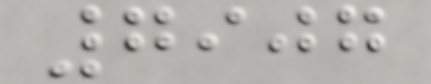7907
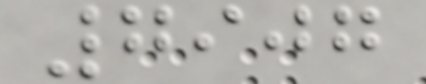7907
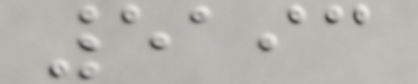5193
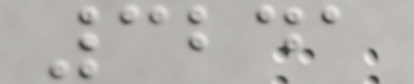3241
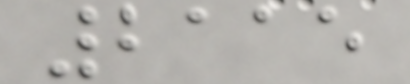2115
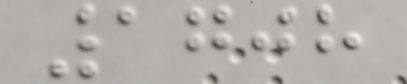1708
